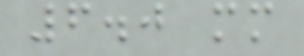6.0 mm
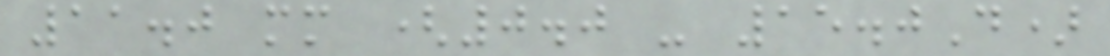11.0 mm (0.0 - 15.0D)
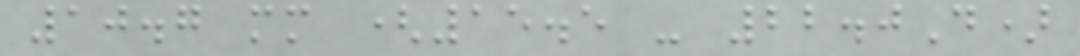10.7 mm (15.5 - 22.0D)
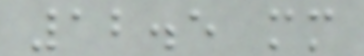12.5 mm
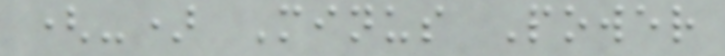(-) Minus Power
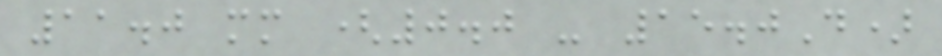11.0 mm (0.0 - 15.0D)
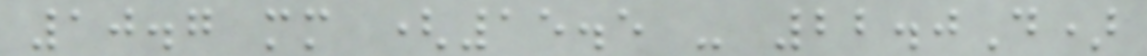10.7 mm (15.5 - 22.0D)
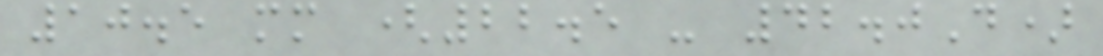10.5 mm (22.5 - 42.0D)
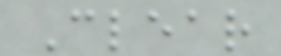Clear
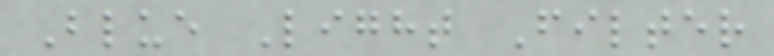Blue Light Filter
